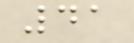41
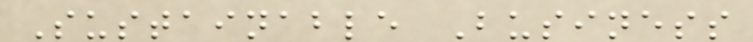Sustainable Business
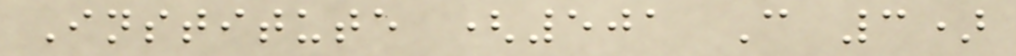Institute (501 C 3)
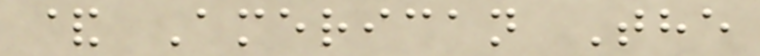& American The
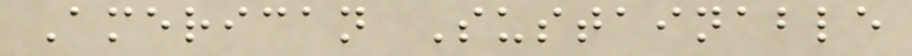American Sustainable
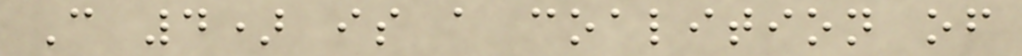C 4) is a coalition of
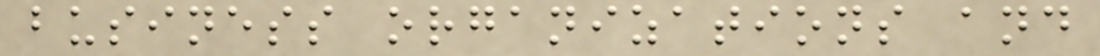business organizations and
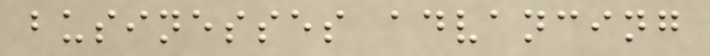businesses advancing
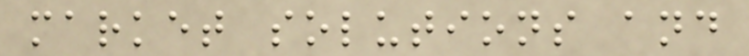market solutions and
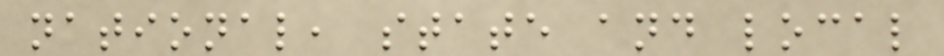national, state and local
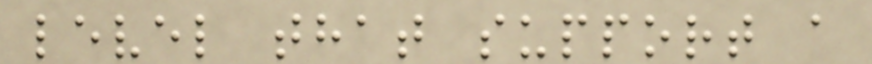level that support a
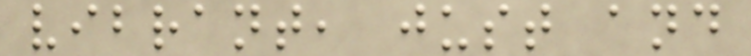vibrant, just and
